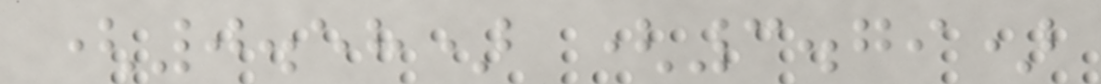(0.58) (3.79)
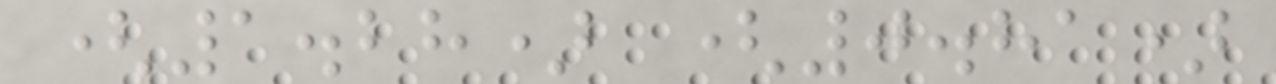(1.28) (0.81)
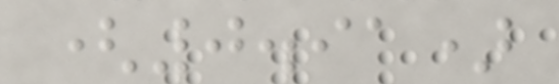(0.91)
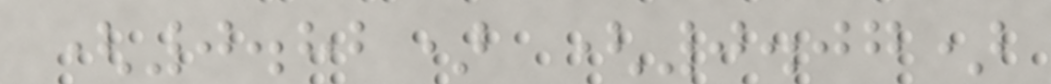(0.82) (0.07)
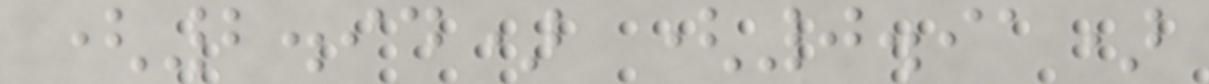(2.94) (0.91)
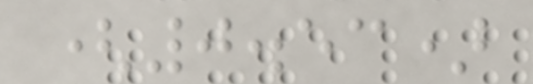(0.53)
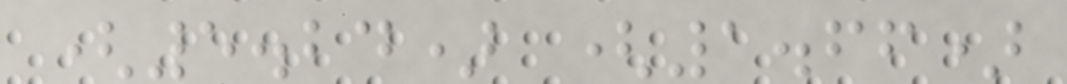(5.24) (1.66)
